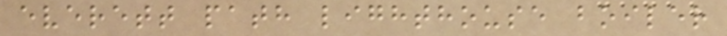everett path lighthouse boiler
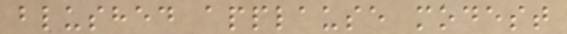blushed applause modest
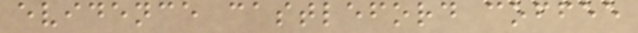evidence castleford coffee
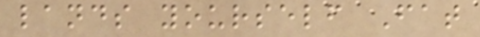lands yourself Fat
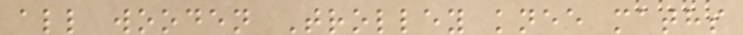all wooden Trolley knee maths
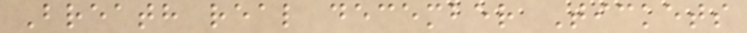Breath real december Tickets
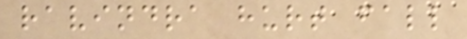ravindra hurt fall
